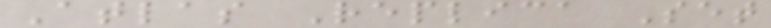Atlas Replica Set
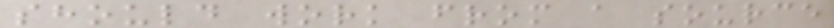should work from a source
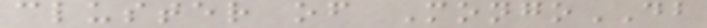cluster of MongoDB
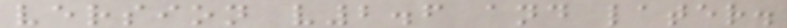version v2.6 and later.
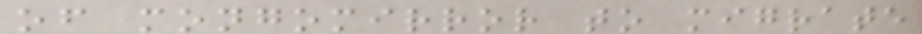of mongomirror to migrate
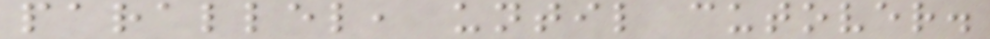parallel, until cutover.
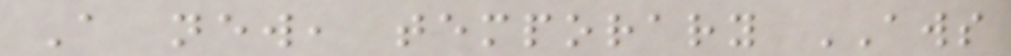A new, temporary AWS
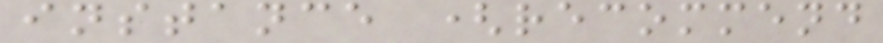instance (recommend
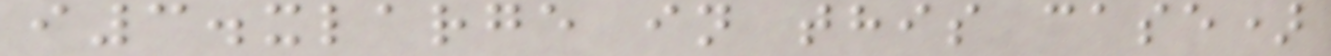i3.xlarge in this case)
